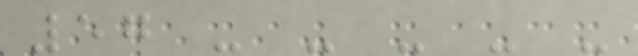57 - - - - -
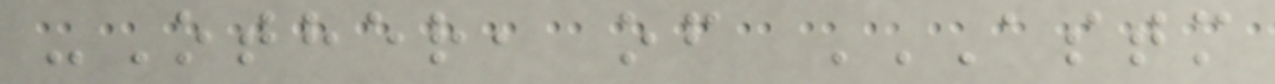-Other, of ASTM
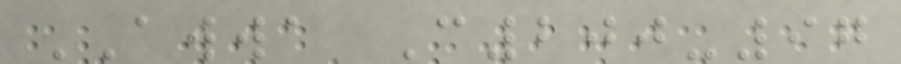AWWA C200-97
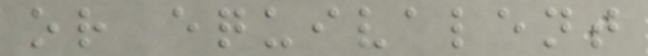or equivalent
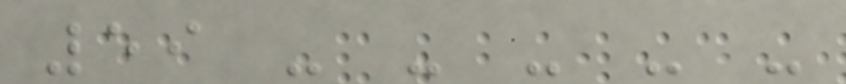59 - - - - -
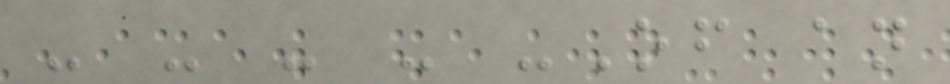- - - - -Of an
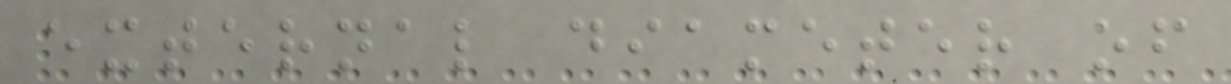external diameter of
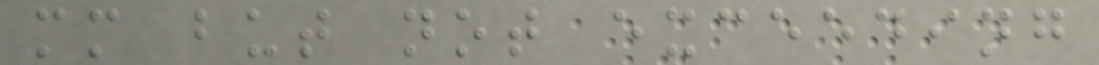mm but not exceeding
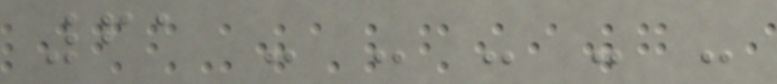61 - - - - -
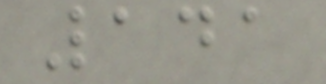141
